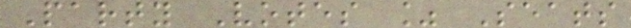Party Votes % Seats
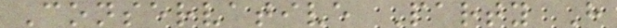Conservative Party H
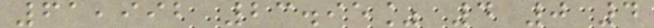61,992 23.95% 4 0 4
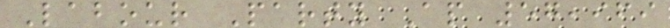Labour Party Ap 57,969
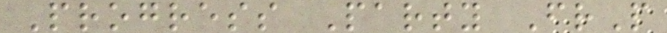Progress Party FrP
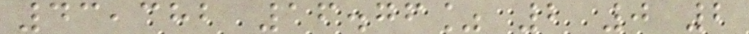43,382 16.76% 2 0 2
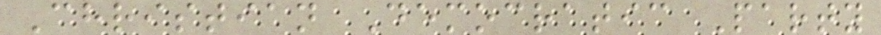Christian Democratic Party
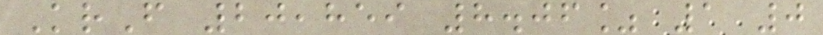KrF 20,859 8.06% 1 0
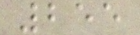255
